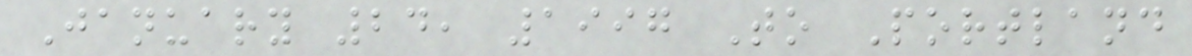January 24, 1997 To Portland
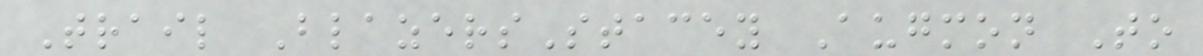Trail BlazersStacey Augmon To
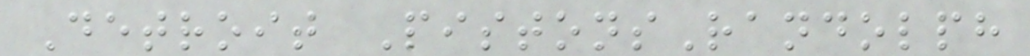Detroit PistonsRandolph
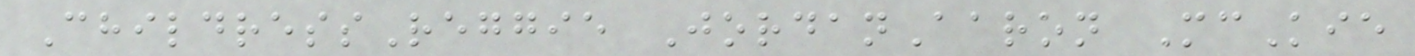ChildressReggie JordanAaron McKie
